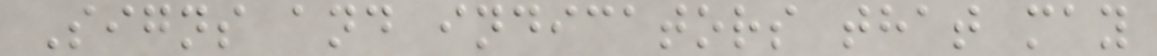Signs and indicators that may
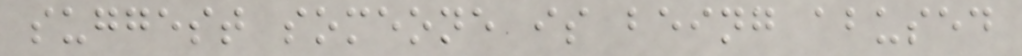suggest someone is being abused
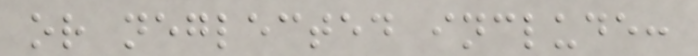or neglected include:
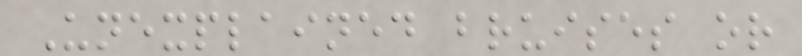Unexplained bruises or
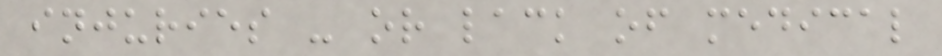injuries - or lack of medical
